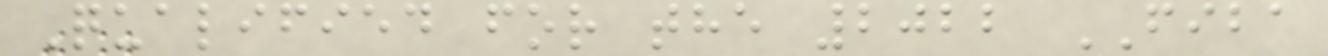Qualified for the 2022 FIBA
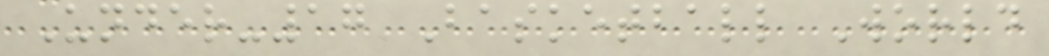Under-17 Basketball World
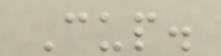Cup.
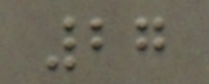27
